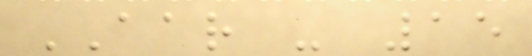AAR - 15
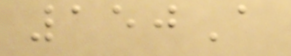150A
